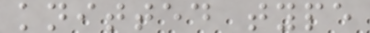knitted type
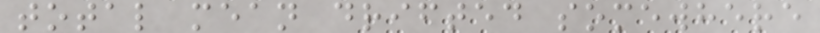total mean drifted somewhere
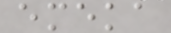emeka
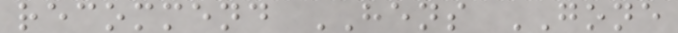recommend HENS GONE
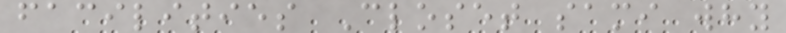facilities Closet sami why
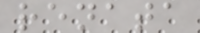renata
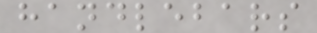handlebars
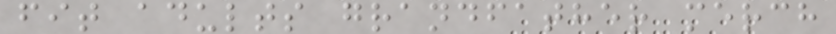fit adults grandfather merch
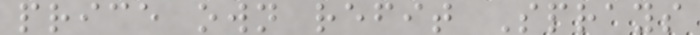price own refit Sprays
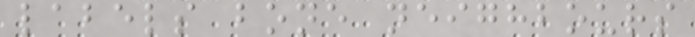labels bone neighbours
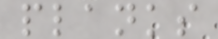planks
